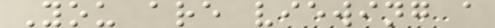You are viewing a
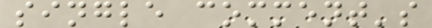single comment's
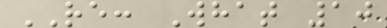RE: What 10
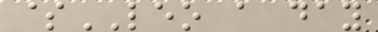$LEO a day
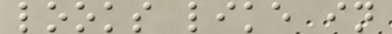looks like in
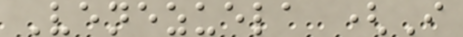Venezuela (I
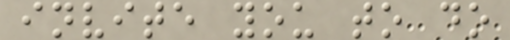invite you to do
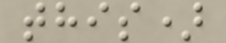this)
